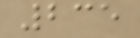235
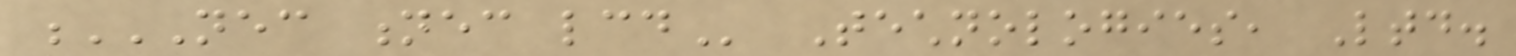NEC NEC LCD Technologies, Ltd.
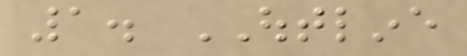1. OUTLINE
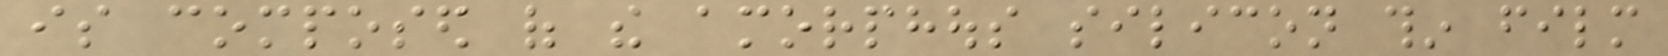is composed of the amorphous silicon thin film
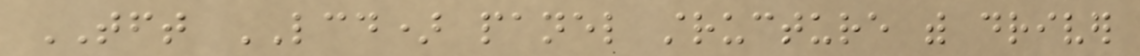TFT LCD) panel structure with driver
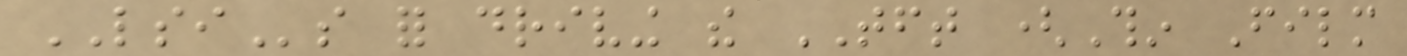LSIs for driving the TFT (Thin Film
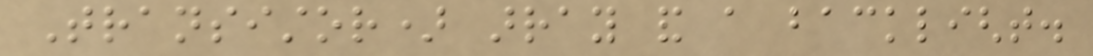Transistor) array and a backlight.
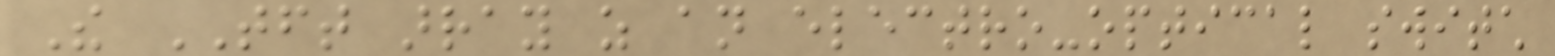The TFT array as an electro-optical switch
